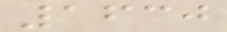1630
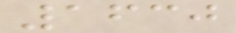1630
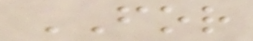FOR
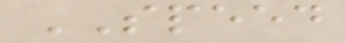SPEED
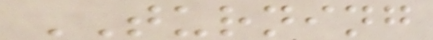TURNING
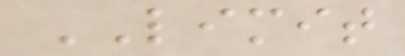LIMIT
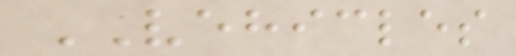VEHICLES
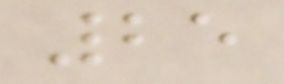25
